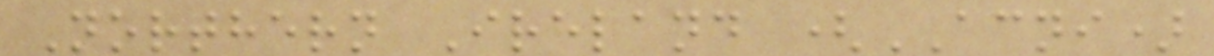Northern Ireland (ACNI)
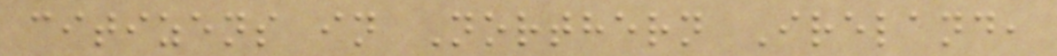citizens in Northern Ireland,
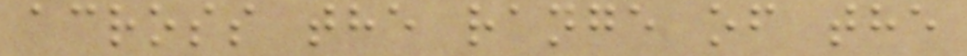across the range of the
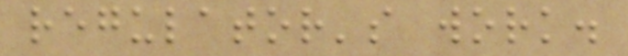regulator's work.
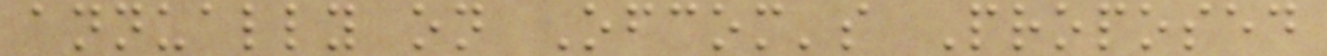annually on Ofcom's Proposed
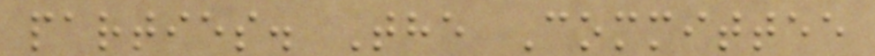parties. The Committee
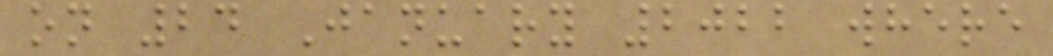on 24 January 2022 where
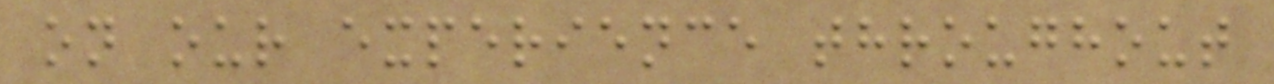on our experience throughout
